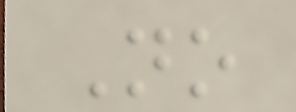No
